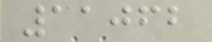11062
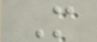M
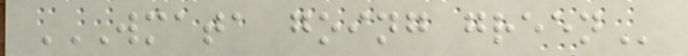WMATA GOING GREEN
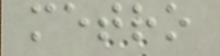metro
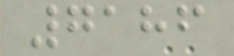7186
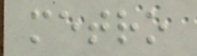metro
